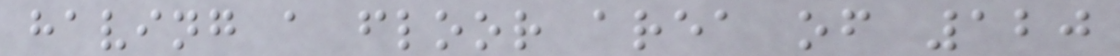having a floor area of 120
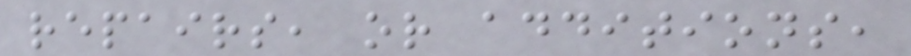repairs, or additions,
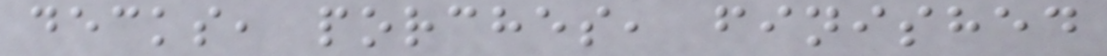decks, porches, finished
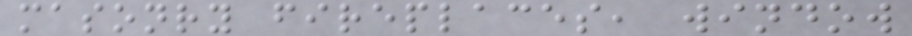masonry fireplaces, window
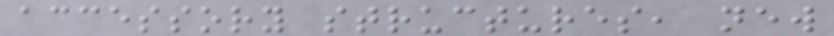accessory structures, new
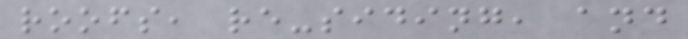roofs, re-siding, and
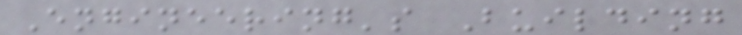Engineering's Building
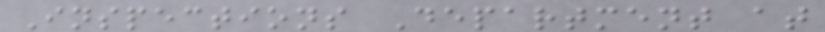Inspections Department at
